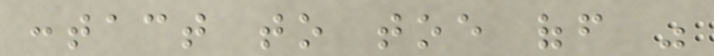contact to toe off was
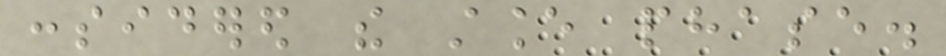considered the stance phase.
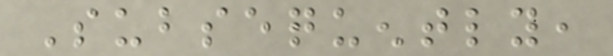Subsequently,
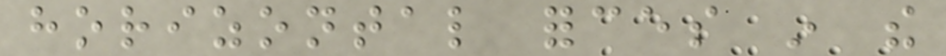horizontal forces in the
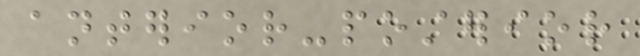anterior-posterior
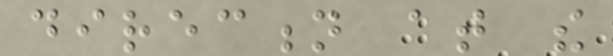direction at the
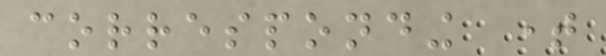corresponding time
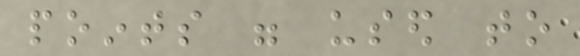points were used to
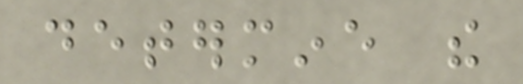determine the
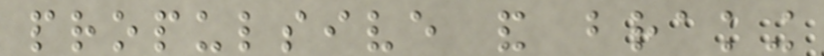propulsive and braking
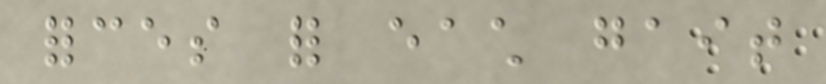forces for each gait
